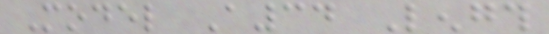Model A34 Length
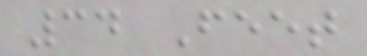34 Feet
